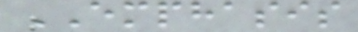EMPHASIS
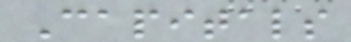Capitals
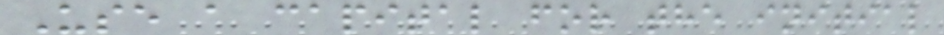Use a capital for the initial
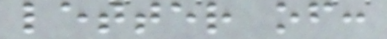letter of:
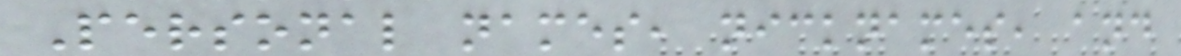Personal names, nicknames, and
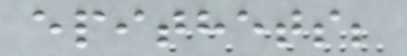epithets;
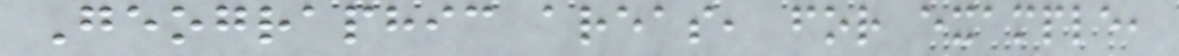Geographic areas, for example,
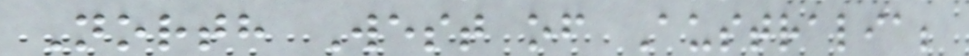North West of Australia;
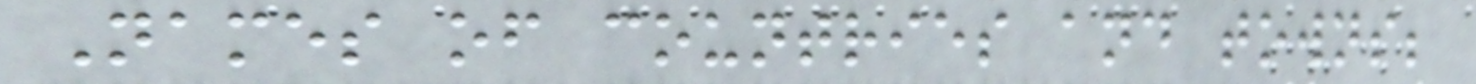Names of countries and towns;
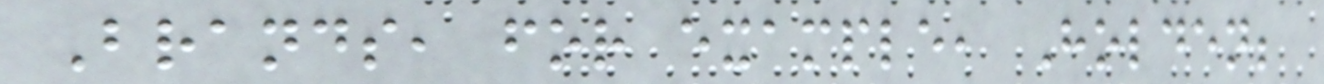Brands, for example, Holden;
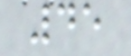45
